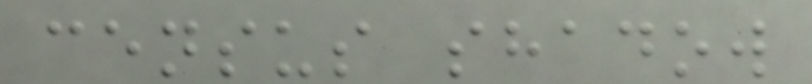census shadow
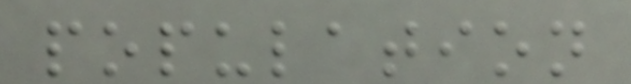population
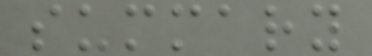summary
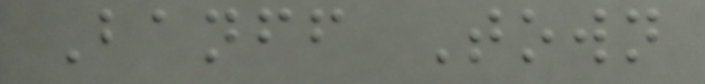Banff Town
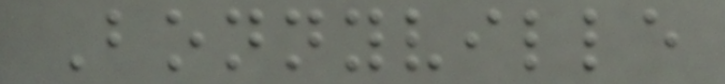Bonnyville
